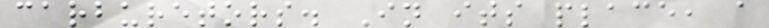carburetors. In its place, a
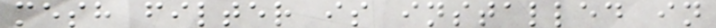mesh filter is installed in
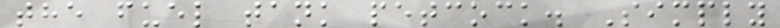the fuel tank petcock. Simply
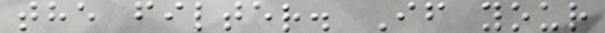the filter. If your
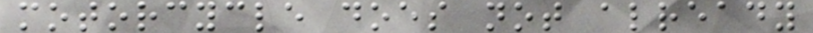motorcycle does not already
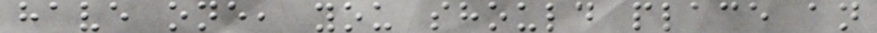have one, you should place an
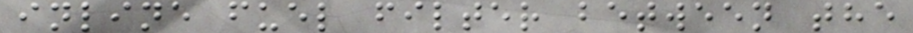inline fuel filter between the
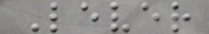Lever
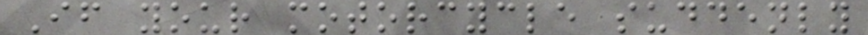If your motorcycle suddenly
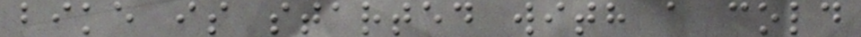bike is started with a cold
